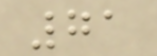71
